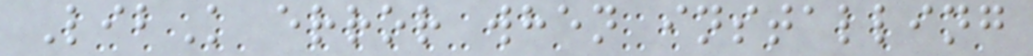LibK error when installing
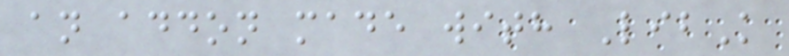an addon made with LibK
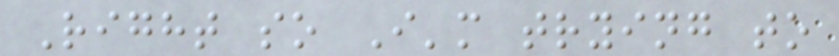Right so I'm trying to
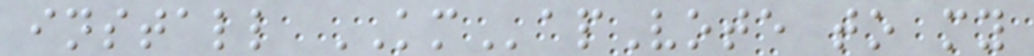install KMapVote to my
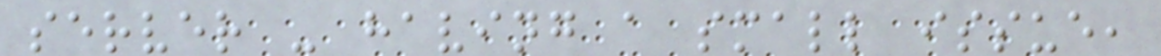server - having a small issue,
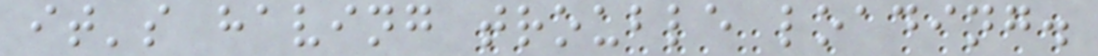it's having trouble loading.
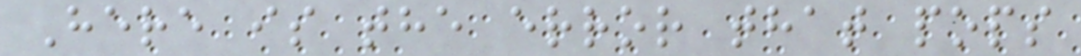Here is the error that pops
